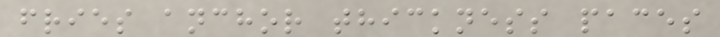fries anchor thickness paces
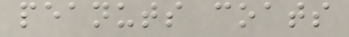peanuts coats
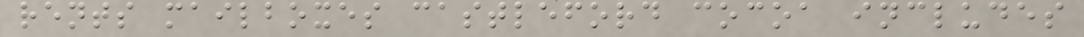rents mailboxes castleford cocoa includes
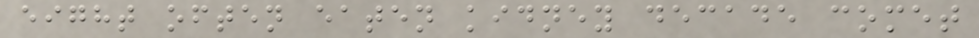eight often eaten kidney decade comet
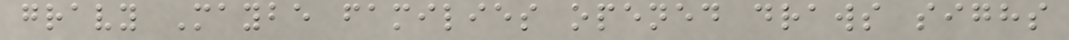gravy Maybe families opened draws sighs
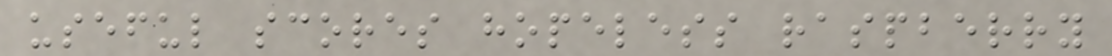useful scores hopeless raspberry
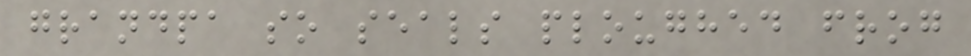grandpa so seals ploughed frog
